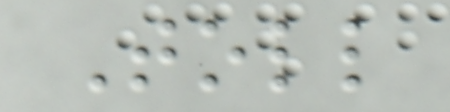Toll
